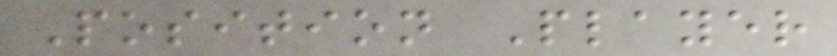Position Player
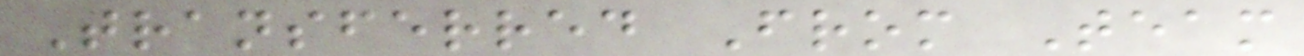Transferred From Team
